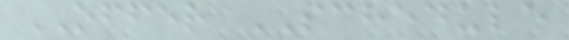OFFER SCHEDULE
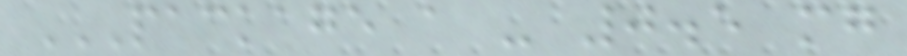PACKAGE A - 0.5 MG
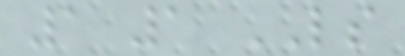1 1 LS
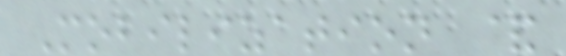Mobilization &
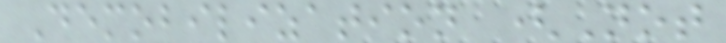Demobilization (Not
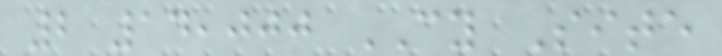2 14,000 CY Site
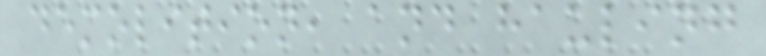demolition, and hauling
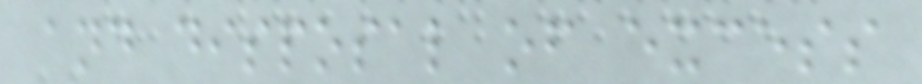and disposal of excess
